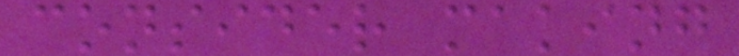consider making
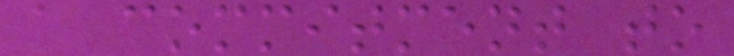a commitment to
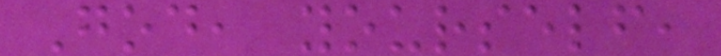God, yourself,
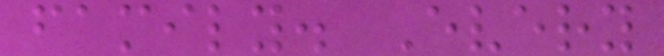family. Every
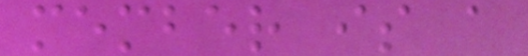member is a
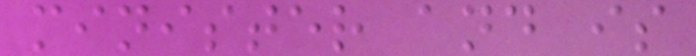minister and is
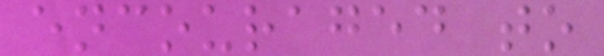encouraged to
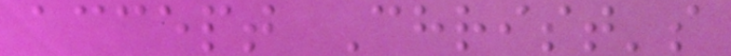accept Christ's
